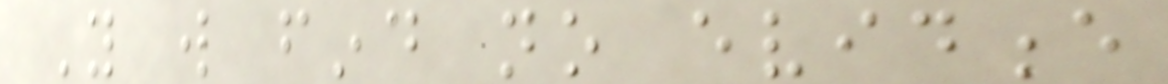You will find no evidence
